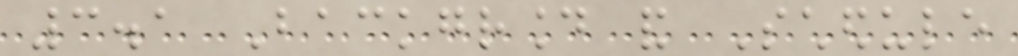3.1 Background and Schedule
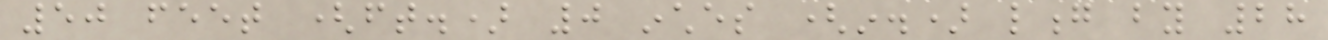50 feet (ft.) 0 inches (in.) long by 28
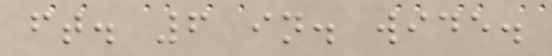ft. 6 in. wide.
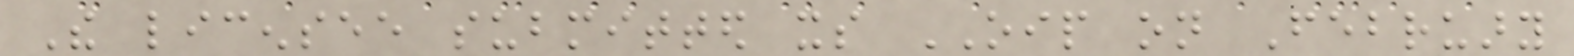The licensee submitted its OIP on February
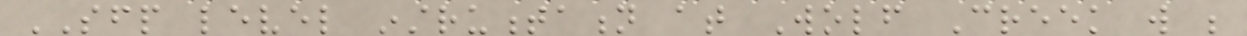SFP level instrumentation at Wolf Creek will be
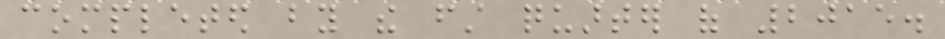completed by the first quarter of 2015.
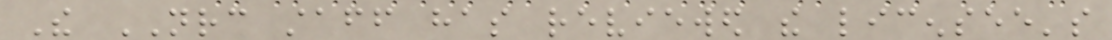The NRC staff has reviewed the licensee's
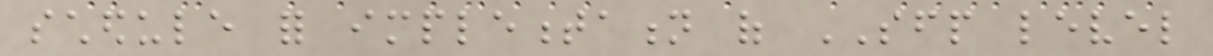schedule for implementation of SFP level
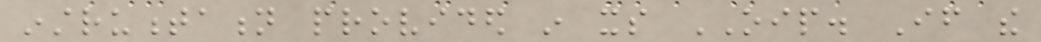instrumentation provided in its OIP. If the
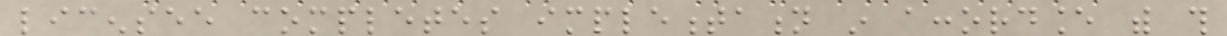licensee completes implementation in accordance with this
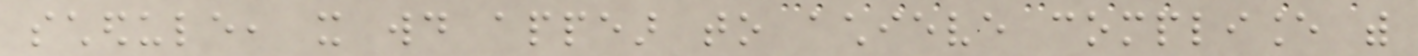schedule, it would appear to achieve compliance with
